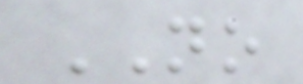NO
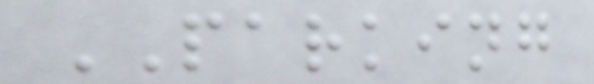PARKING
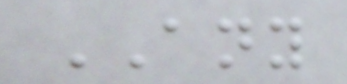ANY
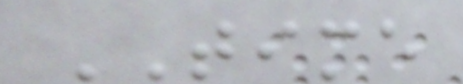TIME
